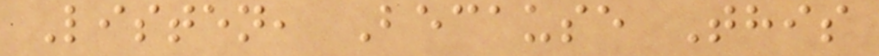Listen, Because This
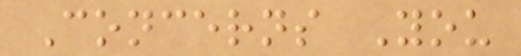Concerns You
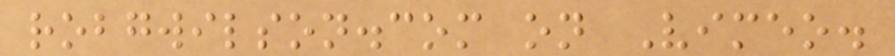robgwilson.com on Vimeo.
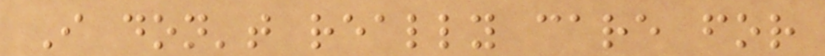I don't really care for
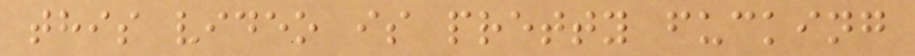this video is pretty fucking
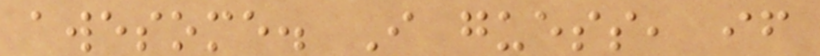awesome. I guess, if
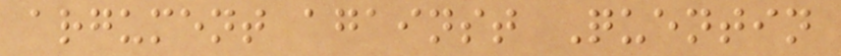argument against Quentin
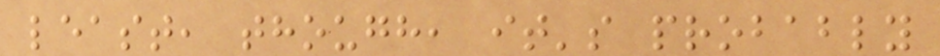least, though, it's probably
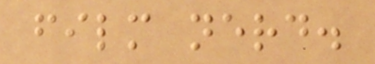film nerd.
